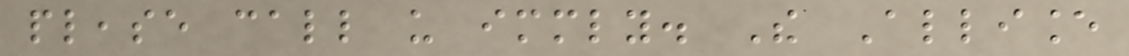please call us immediately. The Alliance
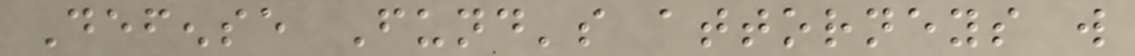Defense Fund's attorneys will
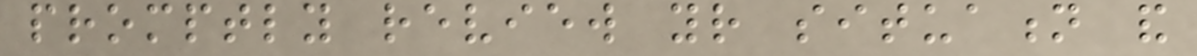promptly review your situation and
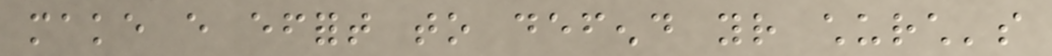make every effort to defend your church's
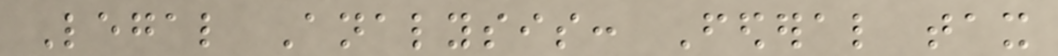Legal Analysis: Federal tax
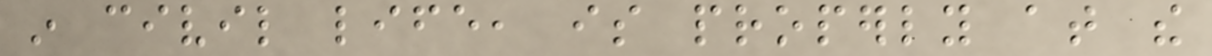in civil life, is properly at the
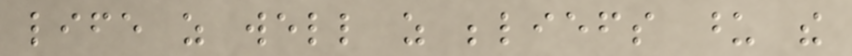life as well as beliefs upon the
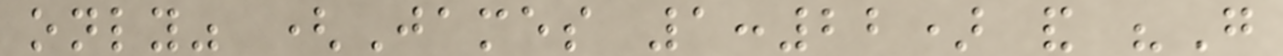only" (James 1:22) and "Go
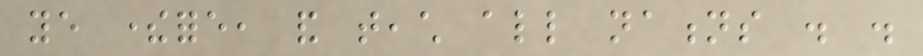ye therefore, and teach all nations . .
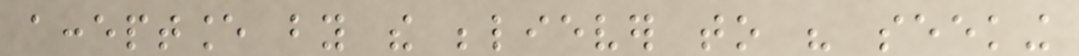acceptance by the believer to his seeking
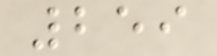259
